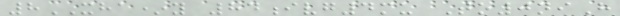8XHA*y 84ivg4mu To0niH
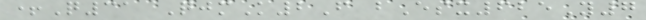+Q31 QjmK2F bEsx625Y7
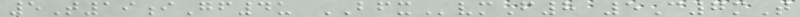5T19iGf4u BFXvmF8 5C7mT
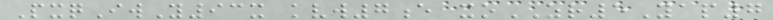PxqIwY93x kvw7e xoZR5Yap7
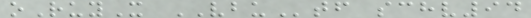oRuyX VBUtf schv94
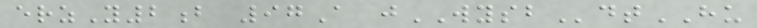erzY2b 97A jWYSBdtHU
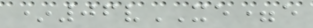*06vXE=e
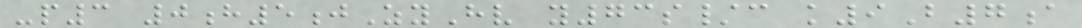-p3 0h5jZyHv y73s/c k9B7a
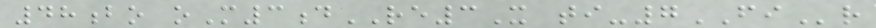48bo oM3dRE3X ti-7FIr
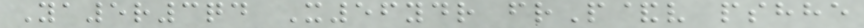Ya5r3qd X56ydr frP&v pshhe
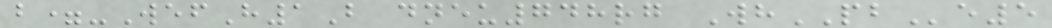b=-WefH1B dneu748rg WhPBe5
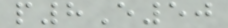p8E50
